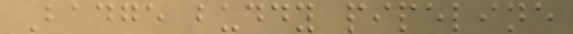Badge buddy pipeline
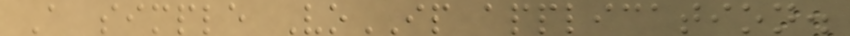A simple VoIP application.
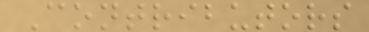Contributors
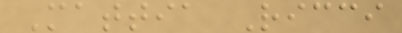Mattia Ricci
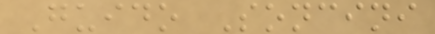Guido Soncini
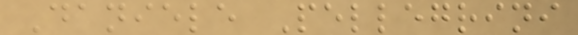Daniele Pellegrini
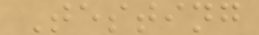Testing
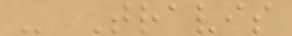- Travis
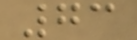73
